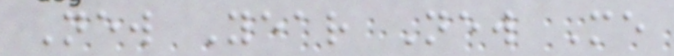New Year New Me
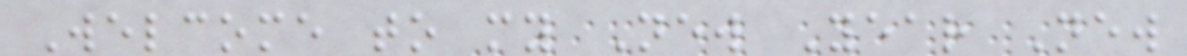Welcome to my New Year New
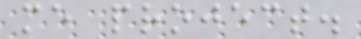me project.
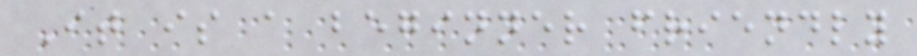It is a beginner friendly
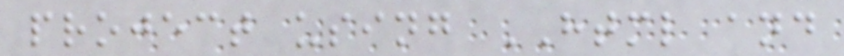project using HTML and
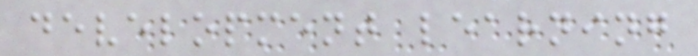development learning
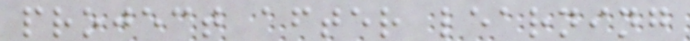project after learning
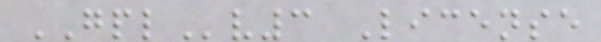GPLv3 License
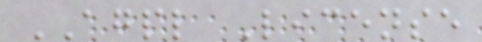AGPL License
